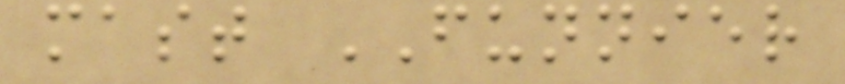mast FUNNIER
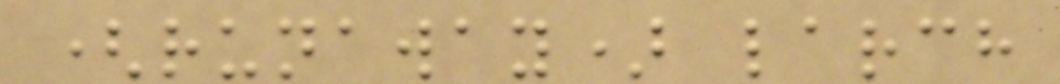(runaway) larch
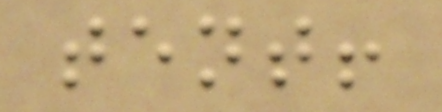tent!
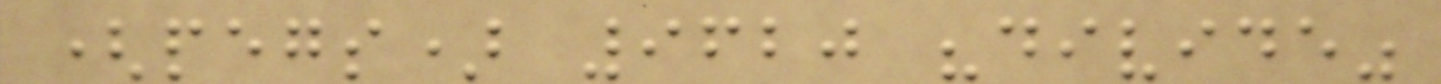(pegs) 9620 "divide"
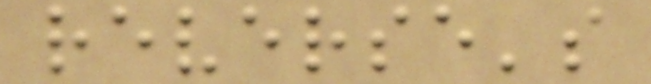reverse's
